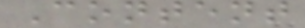Content
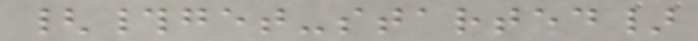{#get-started}
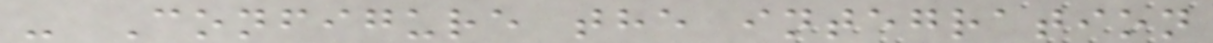- Configure the integration
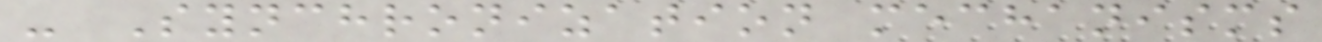- Synchronization mechanisms
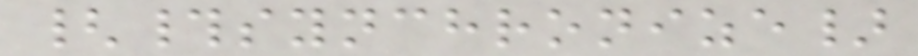{#synchronize}
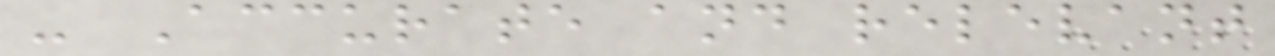- Accurate and relevant
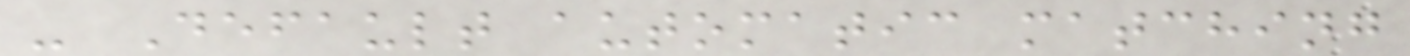- Default automatic matching
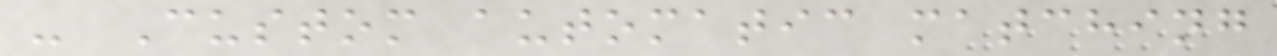- Custom automatic matching
